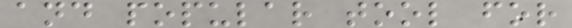and popular tool for
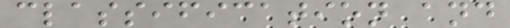classification and
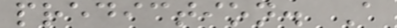prediction. A
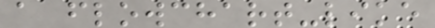a flowchart-like
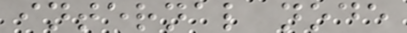internal node
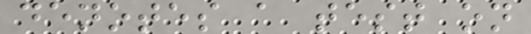denotes a test on
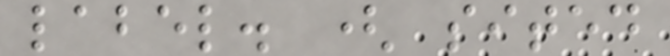label. ( sited
